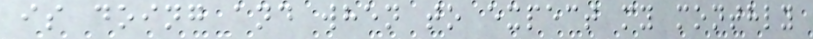is doing and when to expect my monthly
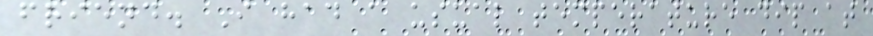friend. I had a usual temperature dip at
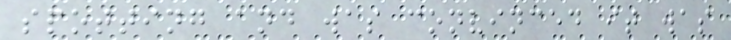spotting and was convinced it was
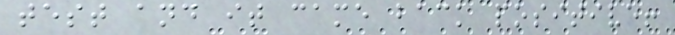test and it came back positive!
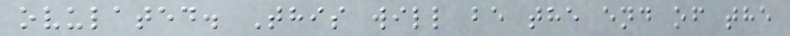ovulated. This will be the end of the
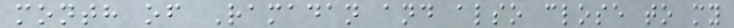month of Ramadan and also close to my
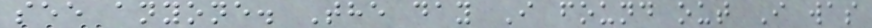see anyone. The day I found out I was
